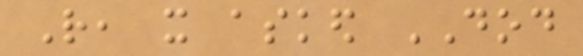Rather, it asked DOD
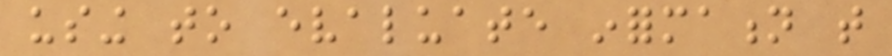using to evaluate information that
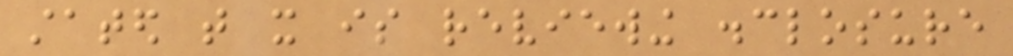stated that it is reviewing disclosure
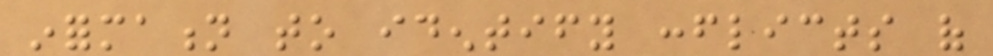information to identify conflicts of
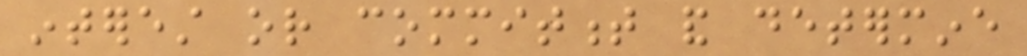interest or commitment and determine
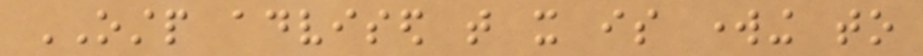OSTP advised that it is working to
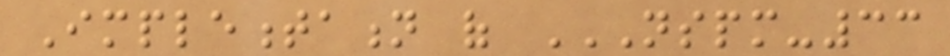Implementation of NSPM-33
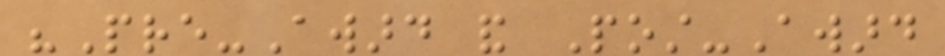"Pre-Award and Post-Award
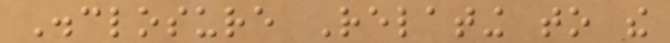Disclosure Relating to the
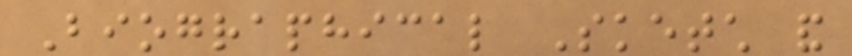Biographical Sketch and
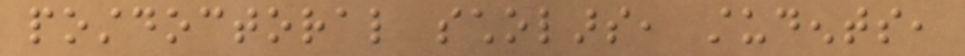postdoctoral scholars, students,
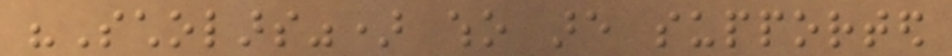"Scholars") who are supported
